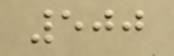500
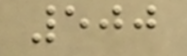500
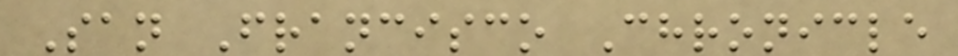San Francisco Chronicle
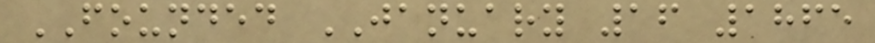FOUNDED JANUARY 16 1865
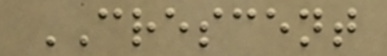CRESCENT
